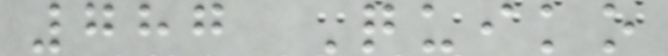787 Quiko
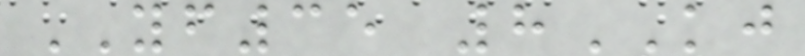YF35 8KJ
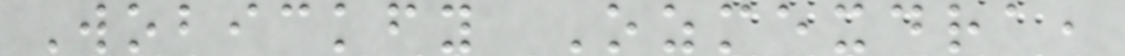Wobickfy Ozmexdra,
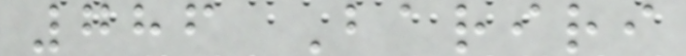786 Bariri
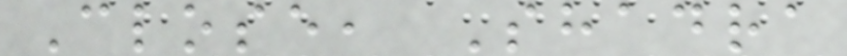Close, Shadra
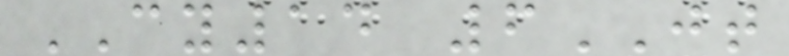CY14 6JT
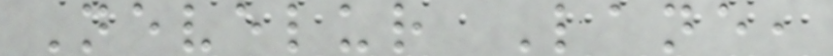Nevelur Lane,
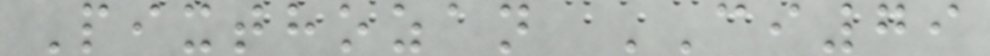Pixthozan CI79
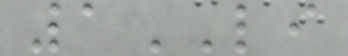1LI
